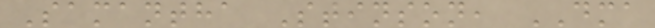Samantha Stinson, DMA
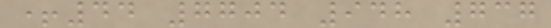+44 7704 948 737
